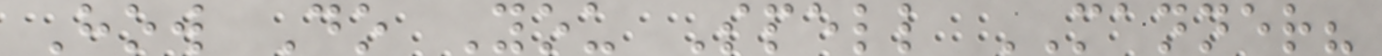How Do You Spell MANNER?
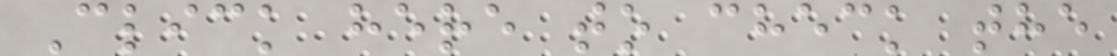Click here to check the
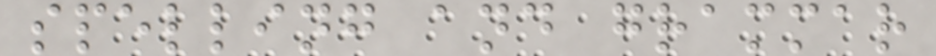spelling and grammar
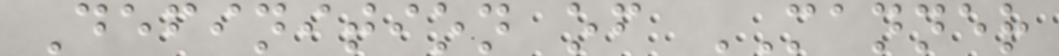Definition of MANNER
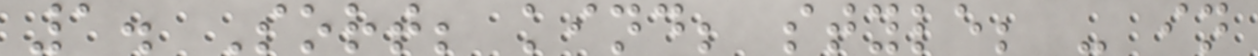1. Sort; kind; style; - in
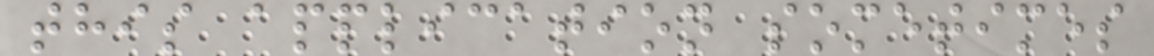this application sometimes
